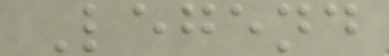Legend
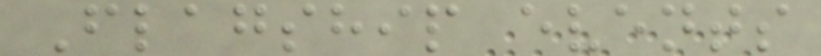Flagship events
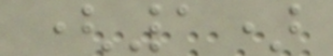(1)
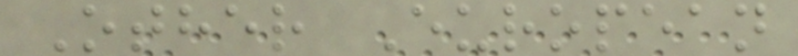Other European
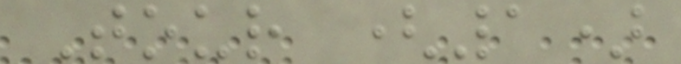Tour (1)
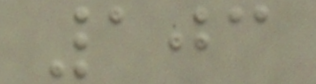103
